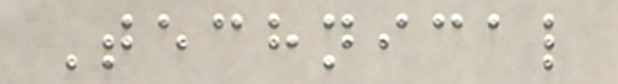Technical
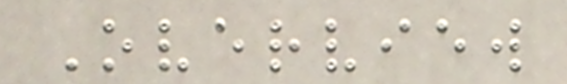Overview
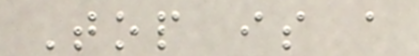Top is a
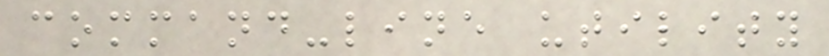command-line utility
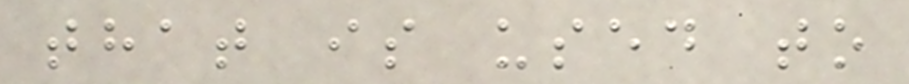that is used to
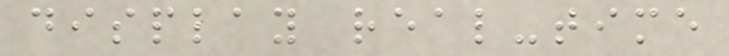display real-time
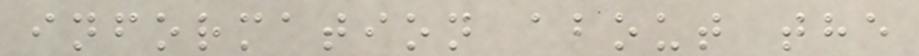information about the
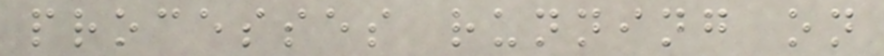processes running on
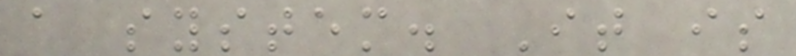a system. It is
